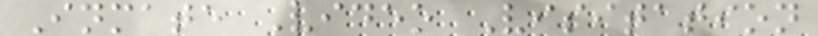Inmate Video Visitation
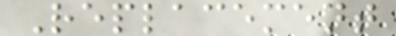Replacement
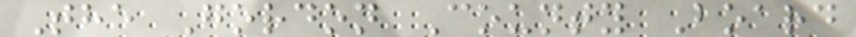The Gordon County Board
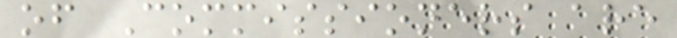of Commissioners are
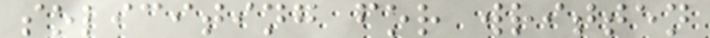soliciting for written
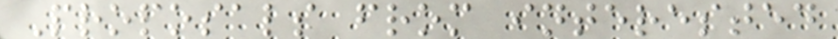Proposals from interested
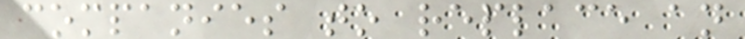companies to replace an
